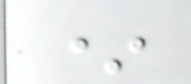*
